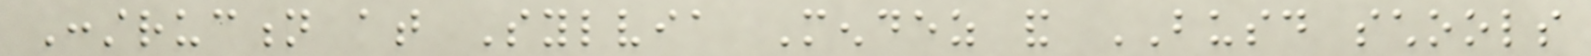Construction at Sylvia Mendez and BUSD schools
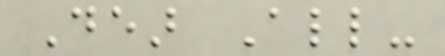Dear All-
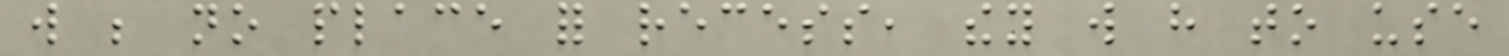will be no place for recess, they will have to use
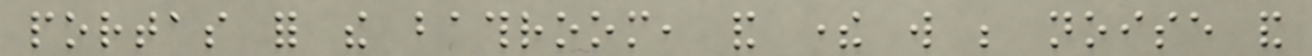portas for the bathroom, and there will be noise and
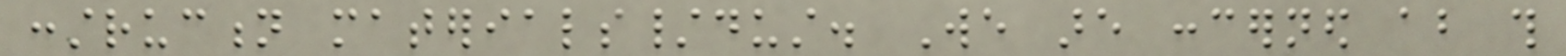construction materials/dust. We are concerned about this
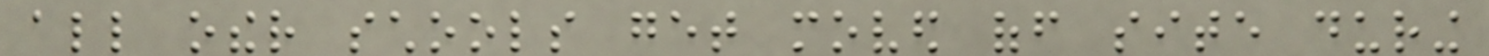all other schools get moved off site during
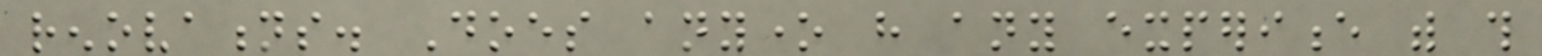renovations. Does anyone have any experience with this
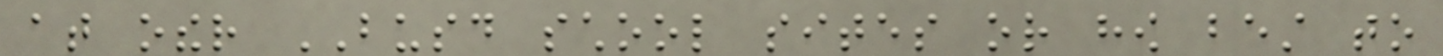at other BUSD school sites or how best to
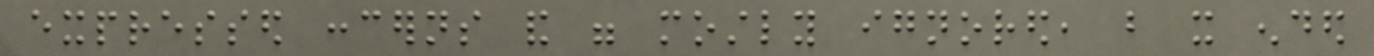expressed concerns and were mostly ignored, but it ended
